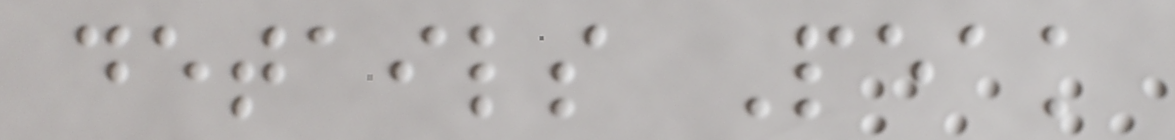details Peak
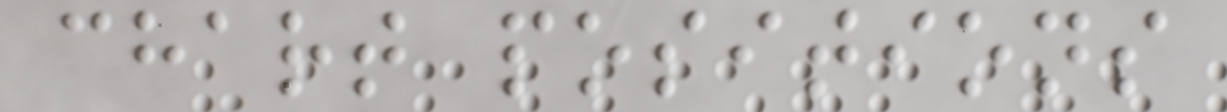chart positions
